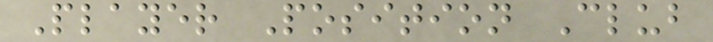Player Position Club
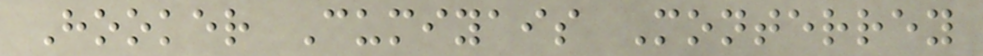Hooker Cumiyais Monterrey
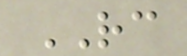RC
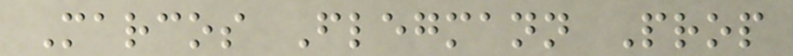Marcos Flegmann Prop
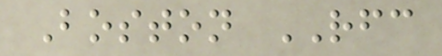Boston RFC
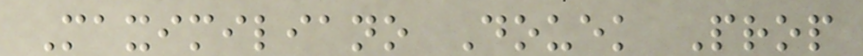Maximiliano Douek Prop
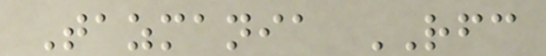Tazmania RFC
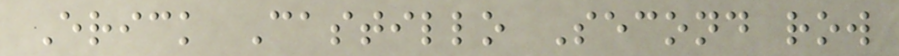Erick Castillo Second row
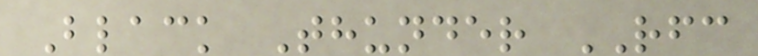Black Thunder RFC
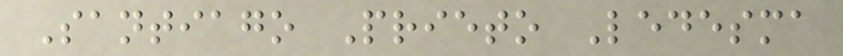Santiago Prieto Ledesma
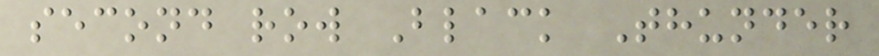second row Black Thunder
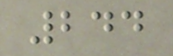244
